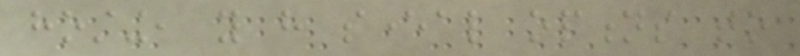hosting, you have several options to
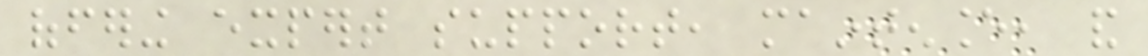offering expert support, maintenance, and
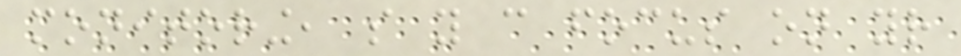monitoring, so you can focus on your
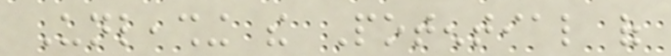Unleashing the Potential of
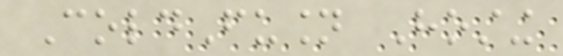ColdFusion Hosting
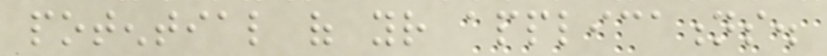potential of your applications.
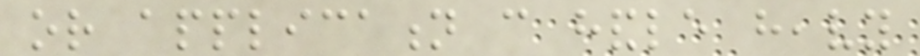or application can handle heavy
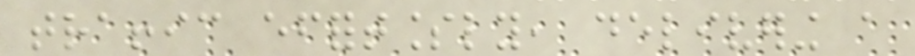traffic effortlessly, delivering a
